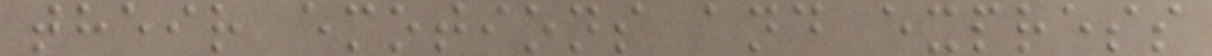their emotions and express
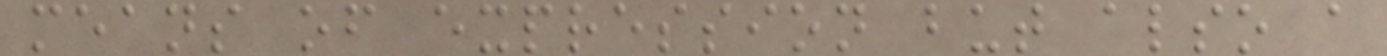means of expression but also a
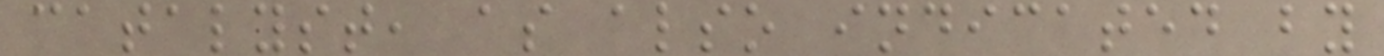catalyst, as also indicated by
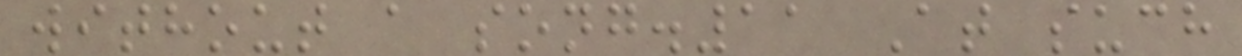without a song.11 At such
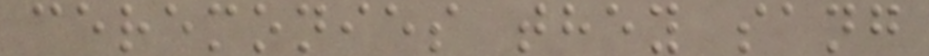ceremonies they sang
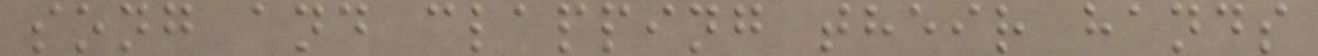song and clapping their hands
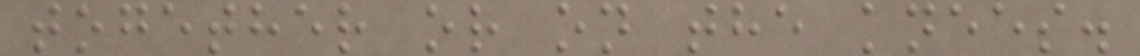together or on the knees.
